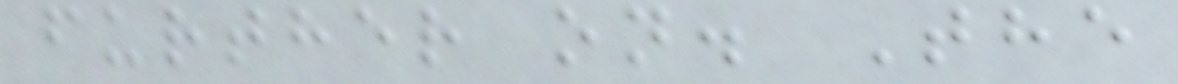further on. The
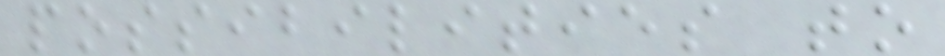possibilities to
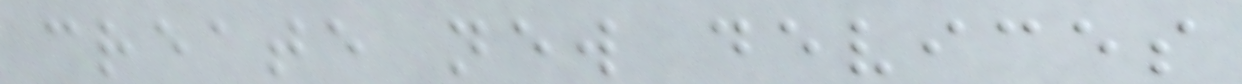create new devices
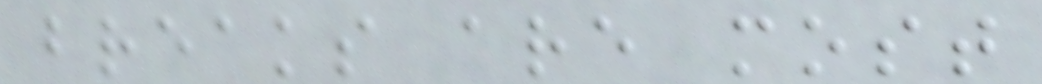breaks are most
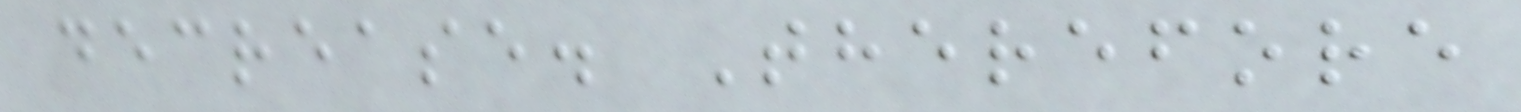decrease. Therefore
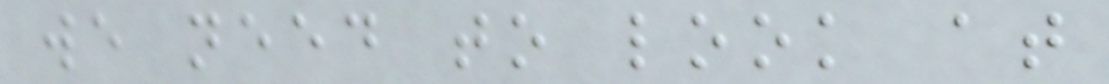we need to look at
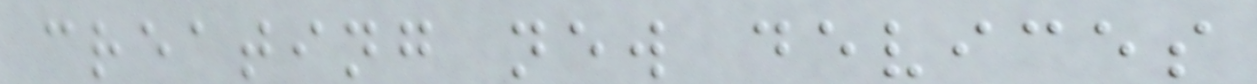creating new devices
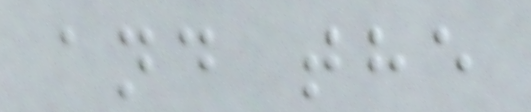and the
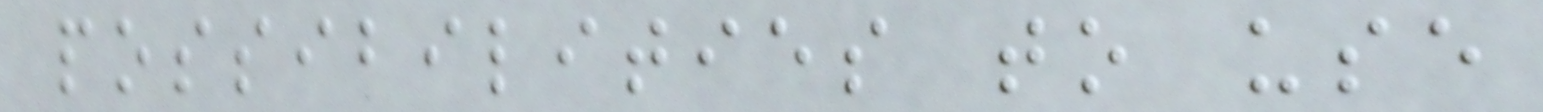possibilities to use
